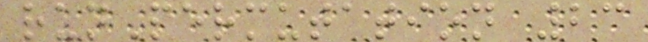runPermutation 23
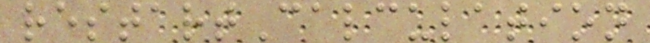restartCalculation
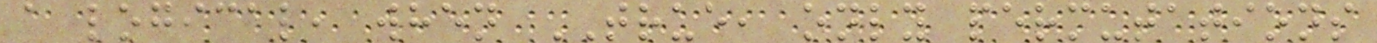a logical, when TRUE, only permutations
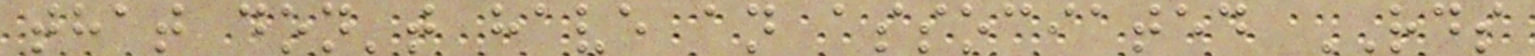that don't have an associated RDS
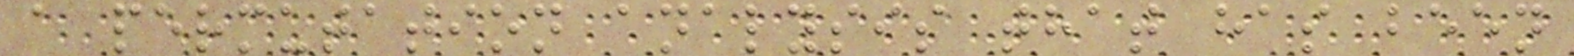a permutation analysis that has been
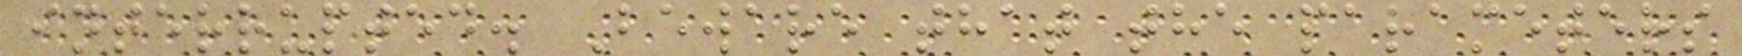interrupted. Beware that the parameters
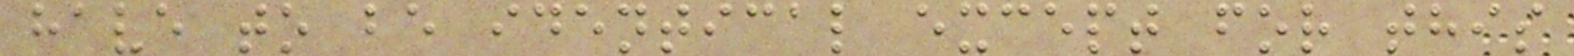have to be identical except for this
